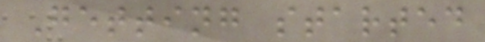Getting started
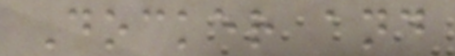Docker and
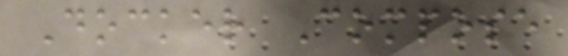Docker Compose
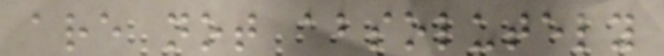are not absolutely
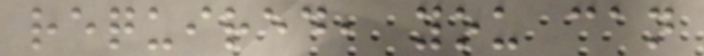required, you can
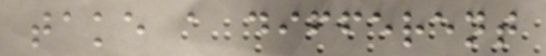take a different
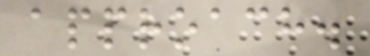approach.
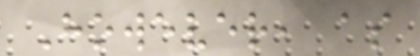However, as
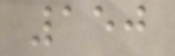150
